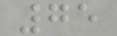75
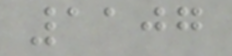1107
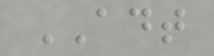ADT
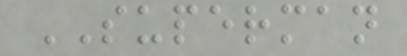SUPERMAN
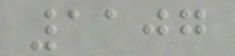1107
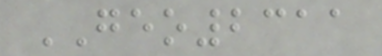GEO2311
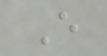E
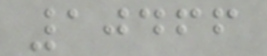10466
